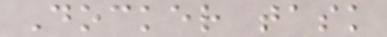Docker task
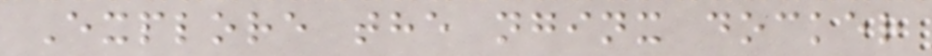Explore the nginx docker
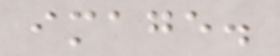image.
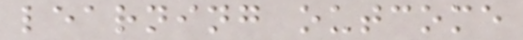learning outcome
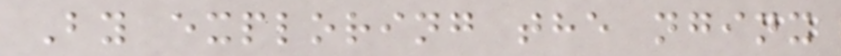By exploring the nginx
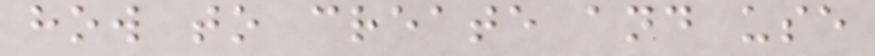how to create and use
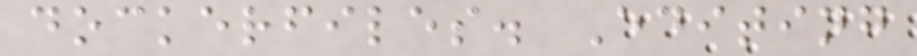dockerfiles. Editing
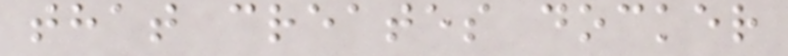that creates docker
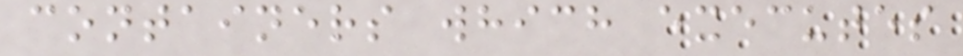containers which executes
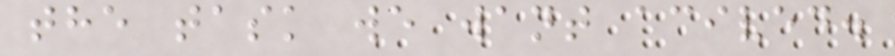the task we want acived.
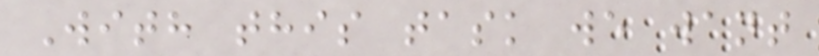With this task we want
